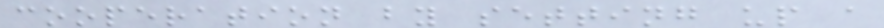cooperation by setting up a
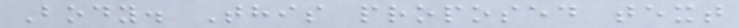Body. This proposed text
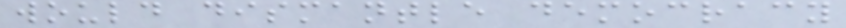would dismantle democracy
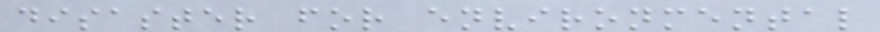disaster for environmental
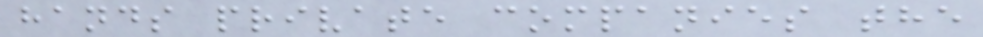hands private companies the
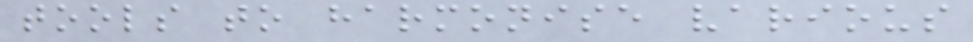tools to harmonise various
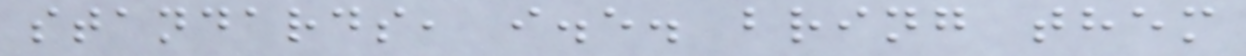standards, i.e. bring them
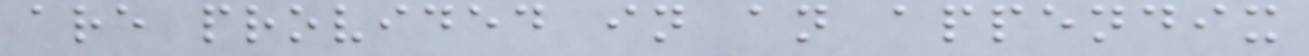are provided in an appendix
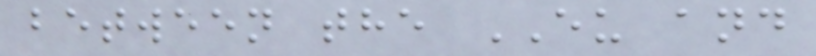between the EU and
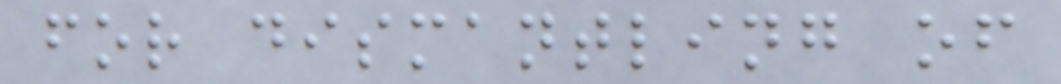for dismantling of
